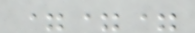===
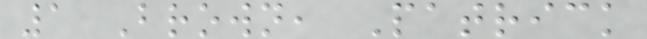1 Brown, Patrick
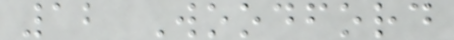12 Woodford
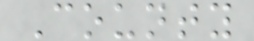County
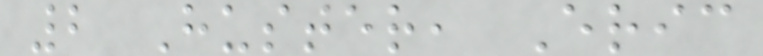2 Huster, Eric
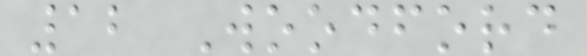12 Woodford
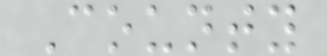County
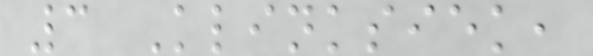3 Klinksiek,
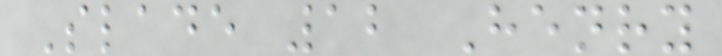Slade 12 Henry
